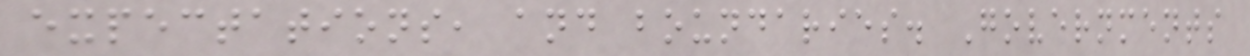expectations, and boundaries. Governments
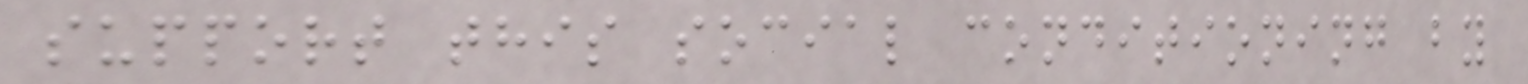support this social conditioning by
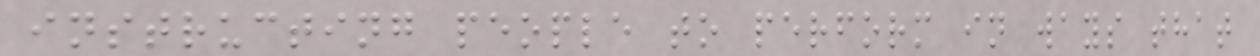instructing people to perform in ways that
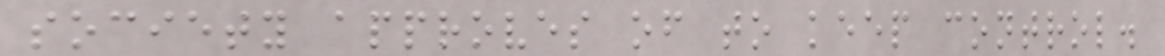society approves of to keep control.
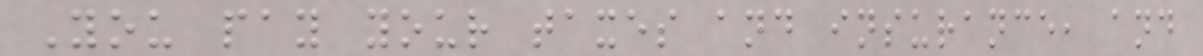You pay your taxes and insurance, and
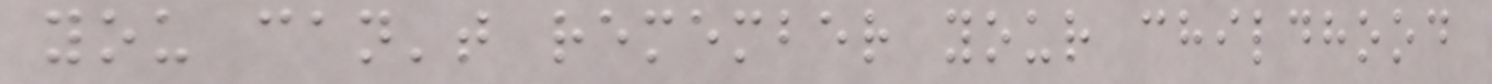you can't remember your childhood
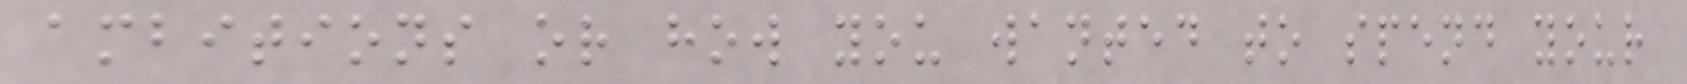ambitions or how you wanted to spend your
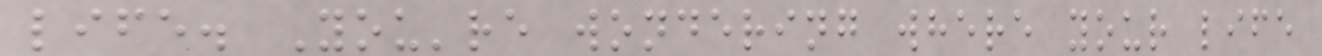life. You're wondering where your life
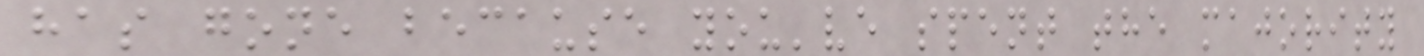has gone because you've spent the majority
